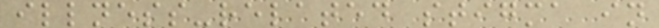illness-related stigma in
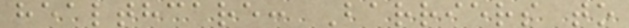healthcare: Barriers to
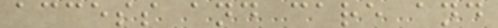access and care and
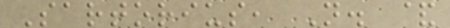Sartorius, N. &
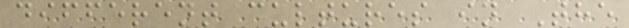different cultures in The
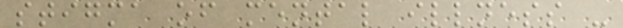stigma of mental illness -
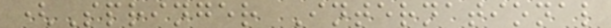(Springer International
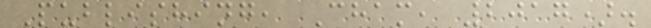Publishing, Cham, 2017).
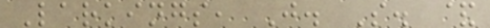Larkings, J. S. &
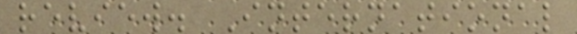review. International
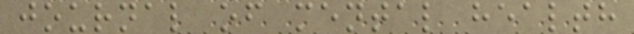journal of mental health
